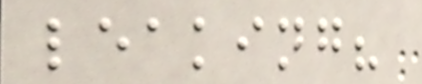leaking?
